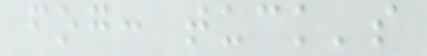fog: tuck's
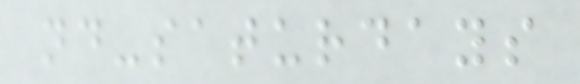nd-saturdays
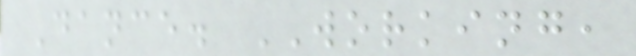Dance. WORKING,
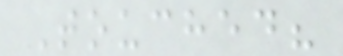Touched?
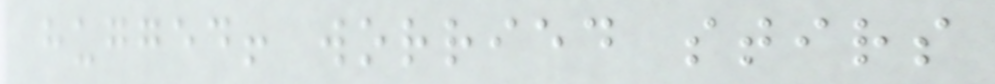hugged! worried stirs
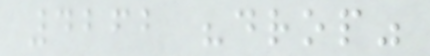4262 "drop"
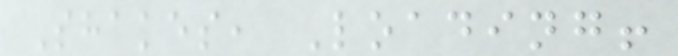Shakes, Loading!
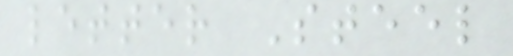letter Steel
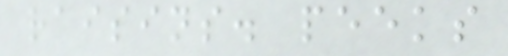raisins. peeks
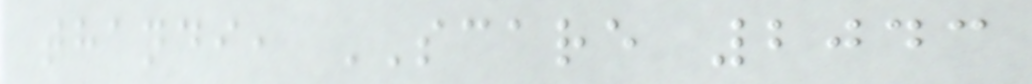thandi, SCARE 2043
